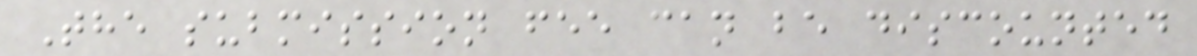The submission fee can be discounted
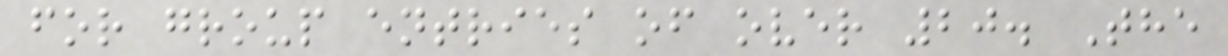for group entries of over 20. The
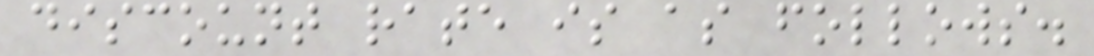discount rate is as follows.
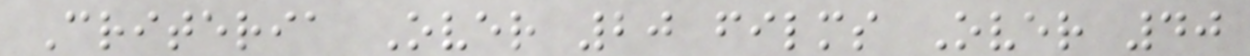Criteria Over 20 films Over 40
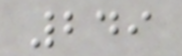249
